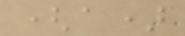(a)
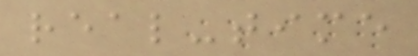real-time
